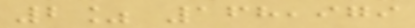2% 168,979
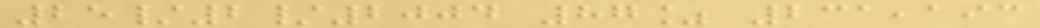25/2/2004 87% 231,193
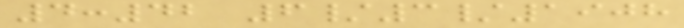4:42 6/3/1908
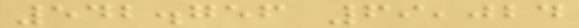542.756 69,024
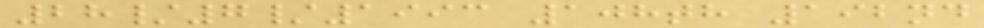28/7/1993 108th 192nd
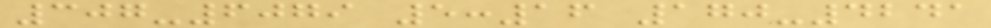307-6079 5:16 170-4241
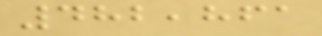482,861
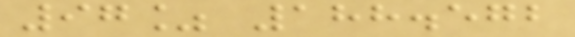97% 188.572
